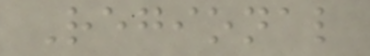Regional
